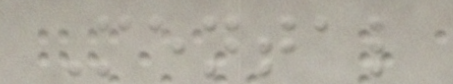Mental
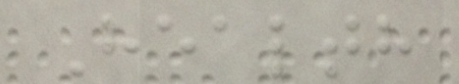Health
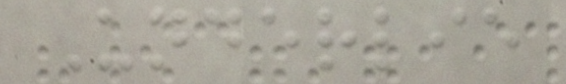Underlie
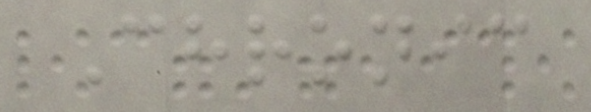Chronic
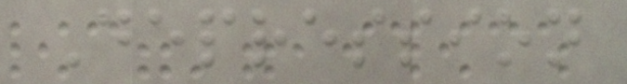Depression
